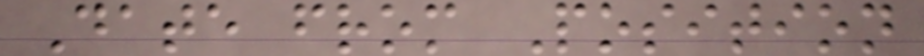Date from Position
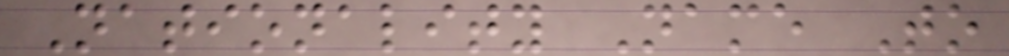Nationality Name To
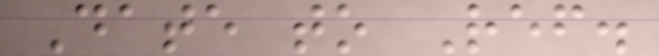Date to Ref.
